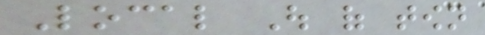Local Out of town
